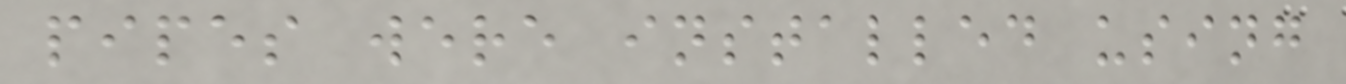pipes were installed using
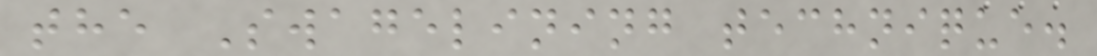the Swagelining technique.
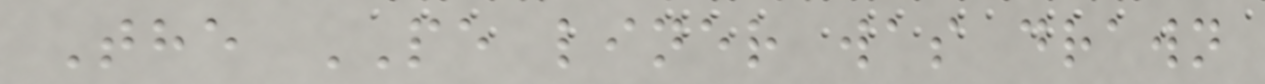The PE liner was drawn
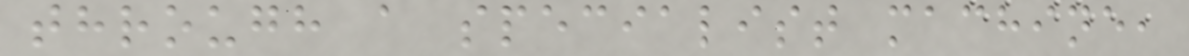through a specialist machine,
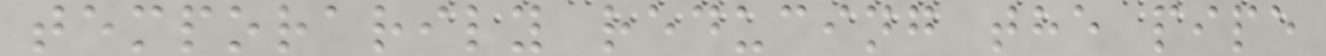temporarily reducing the pipe
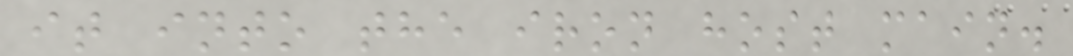it into the iron host main.
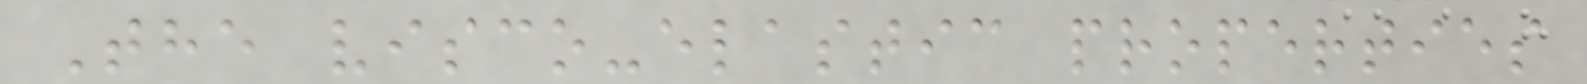The visco-elastic properties
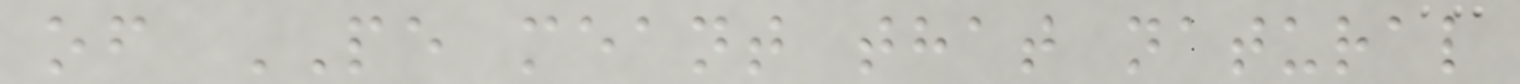of PE meant that natural
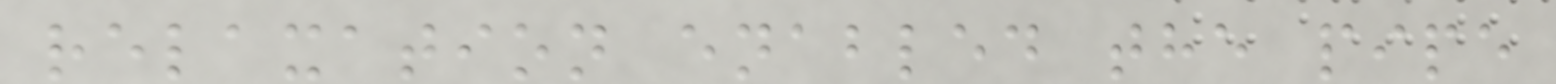relaxation enabled the pipe
